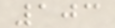103
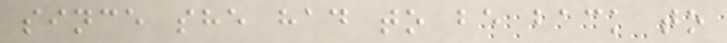since she had to be back to
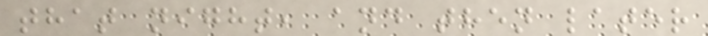that night, and then later
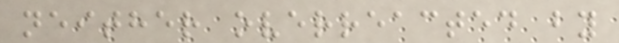neither overreacted by
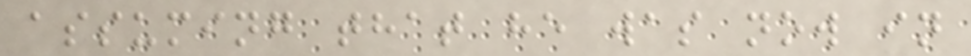assuming that he was now in
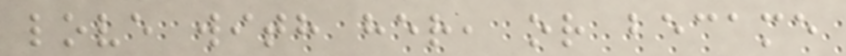love with her, or became
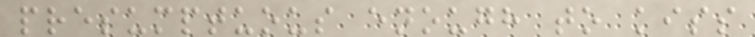presumptuous enough to kiss
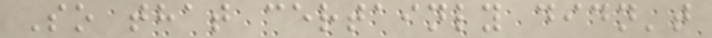So that certainly didn't
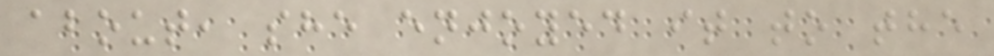about, she enjoyed it to the
